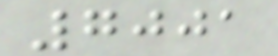7001
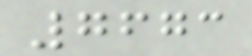7673
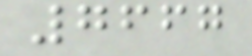7667
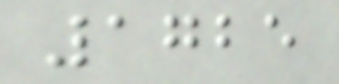1725
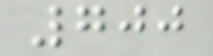700
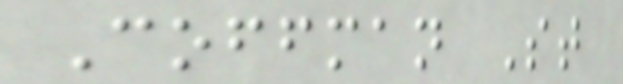Coffman St
